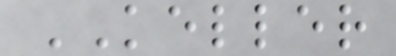KELLER
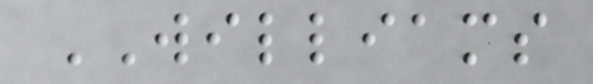WILLIAMS
